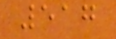517
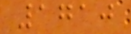1710
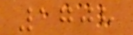1708
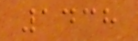1438
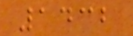1432
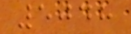5048
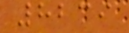8239
